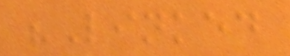"Linked
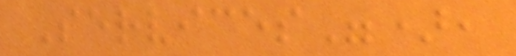Services"),
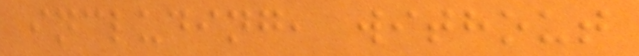including, without
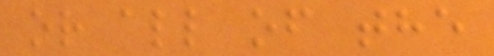or all of the
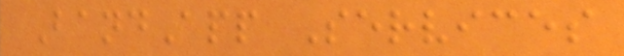BandApp Services
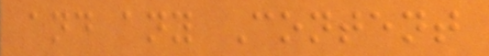and any Content
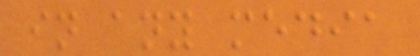in any media
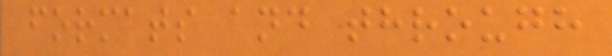formats and through
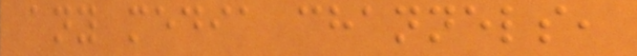any media channels,
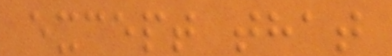except that
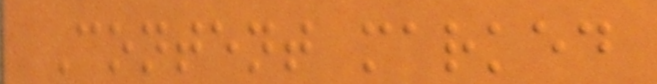Content marked
